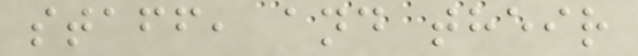staff, and their
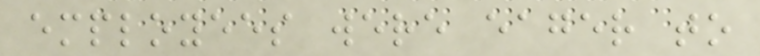employees were eager to
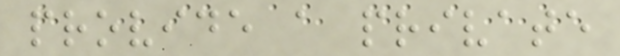provide a private
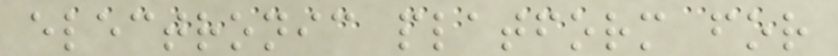electronic platform for
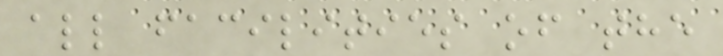all facilities of the
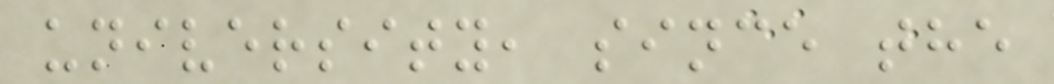university, since the
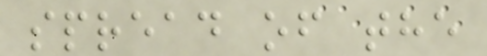spread of the
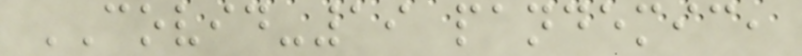COVID-19 pandemic,
